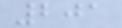201
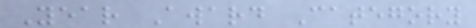Year Award Category
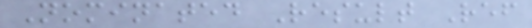Nominated Result Ref
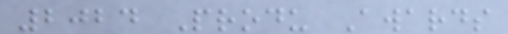2024 Produ Awards
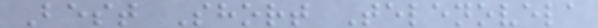Best Short Telenovela
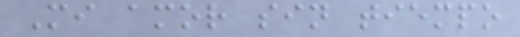Mi amor sin tiempo
